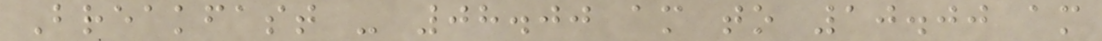Breakfast - 08.00 am to 10.00 am
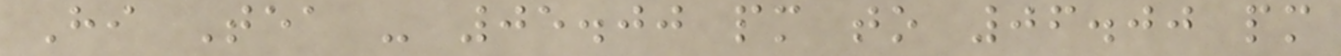Hi Tea - 05.00 pm to 06.00 pm
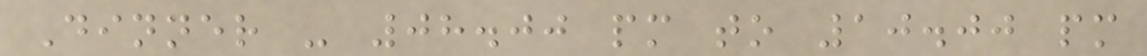Dinner - 08.00 pm to 10.00 pm
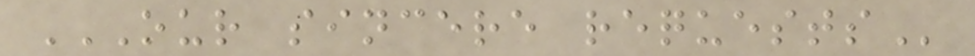OUR SINCERE REQUESTS
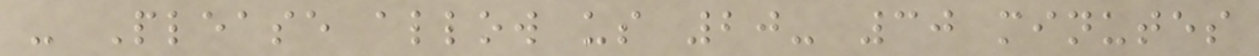- Please allow us 20- 30 minutes
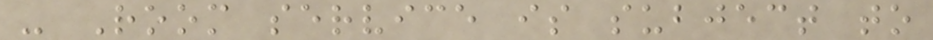- Room service is subject to
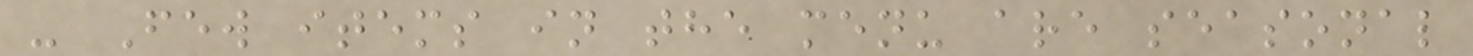- Few items in the menu are seasonal
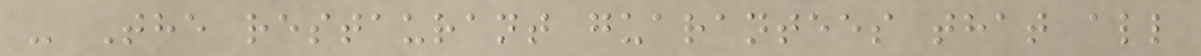- The restaurant guarantees that all
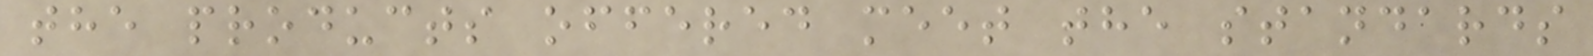the products offered meet the standards
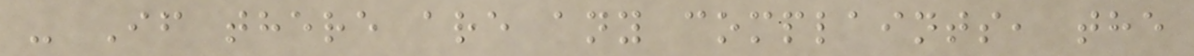- If there are any complaints, the
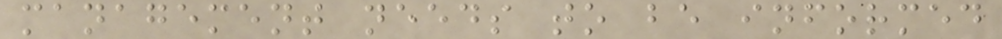management needs to be informed
